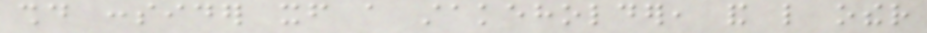should consider itself a stakeholder, and like other
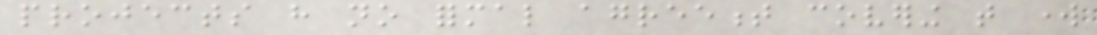projects have no formal agreement covering that work
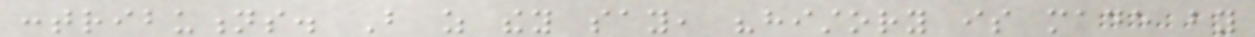contributions. But as they say, "history is made by
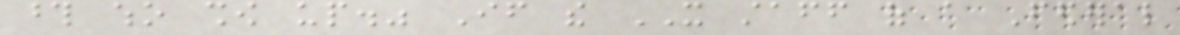those who show up." If the IT staff of a Federal
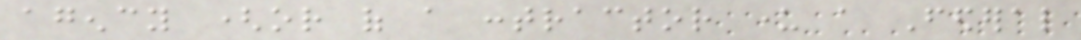agency (or of a contractor under a Federal
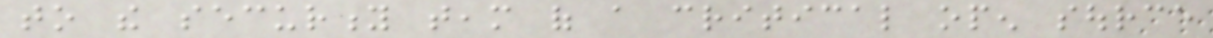to the security team of a critical open source
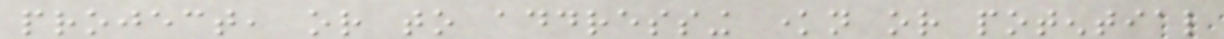project, or to addressing known or potential
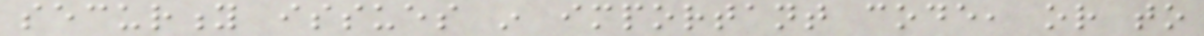security issues in important code, or to
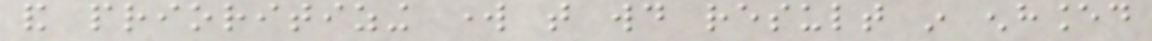and prioritizing work that would result in enhanced
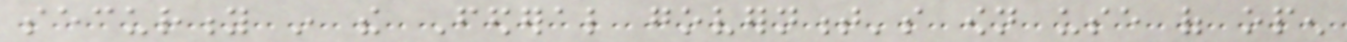security in the Federal government's own use of open
